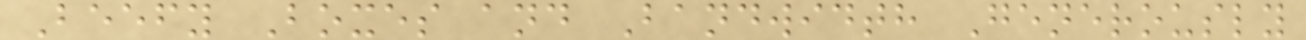Beefy Boxes and Bandwidth Generously
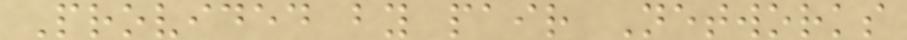Provided by pair Networks
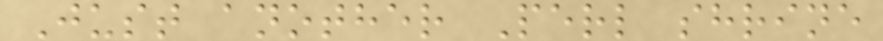Just another Perl shrine
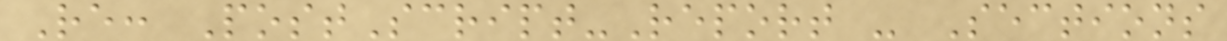Re: PostScript-Report - Sections
